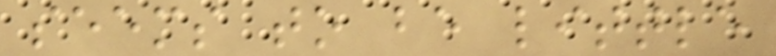seems to be little
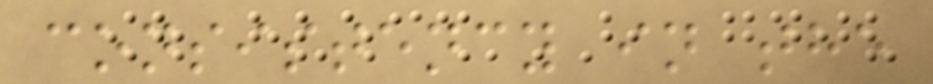consistency in the
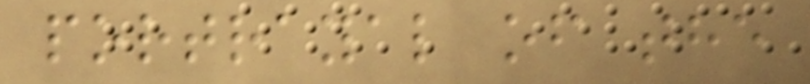portrayal of the
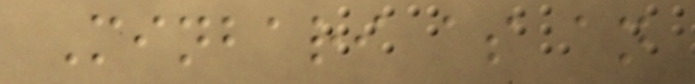Minbari as an
